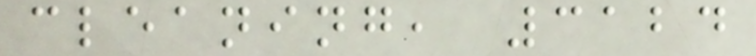cleaning, 3124
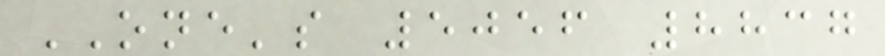ONE's 5056 8837
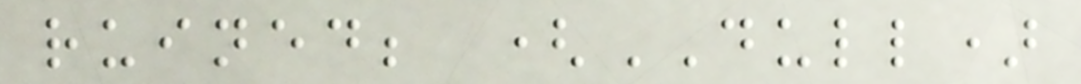ruined; (DULL)
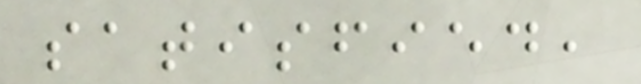satisfied,
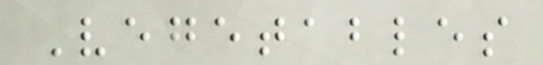Vegetables
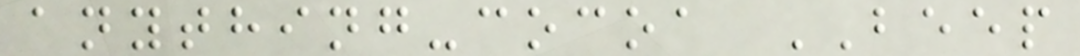anything-cocoa BEEP
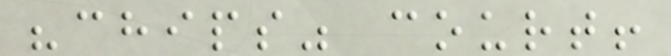"chips" court!
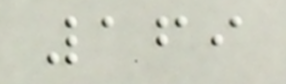169
